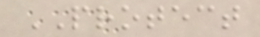PROTECT
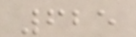625
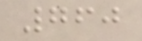760
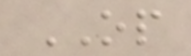OP
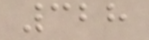328
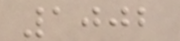1002
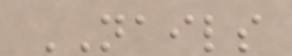NAILS
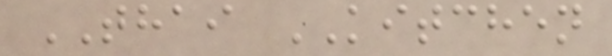THAI KITCHEN
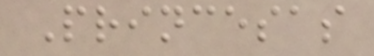Princesas
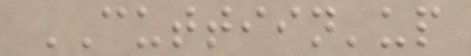CUTTIIN'up
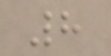8
